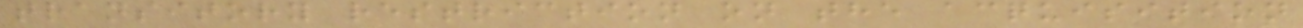transitory restriction on the acquisition
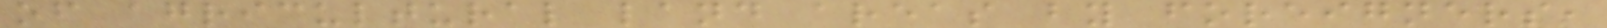of agricultural land areas by foreigners,
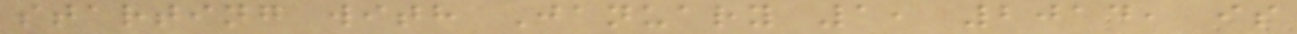starting with January 1, 2014, is
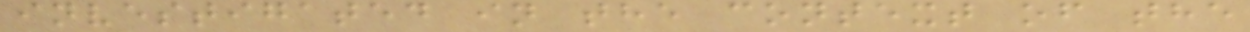investigated in the context of the
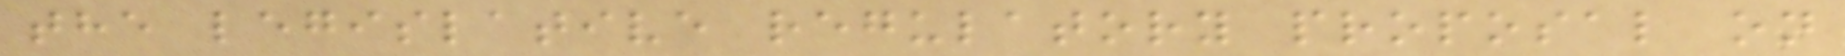the legislative regulatory proposal on
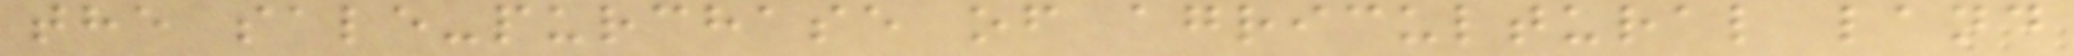the sale-purchase of agricultural land
